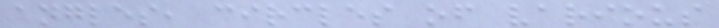angles, circles of various
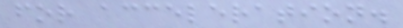for acceleration.
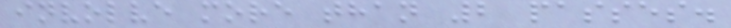involve more than 2 passes.
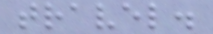travel.
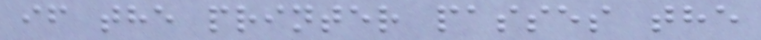if the printer passes the
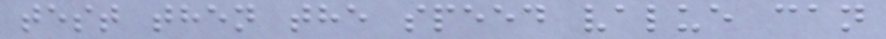test then the speed value can
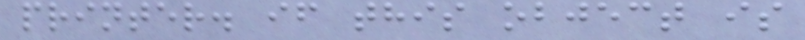printer. if this object is
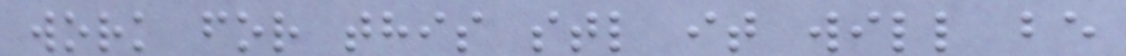work for this stl it will be
